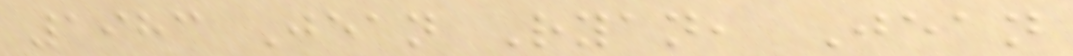1983 Jean Ryan, Jean
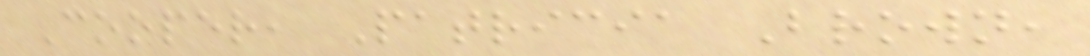Cooper, Patricia Brown,
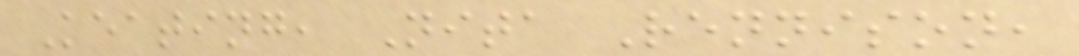Keating, Nita Rennison,
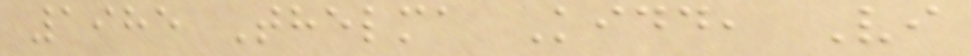1985 Thelma Kidd, Vi
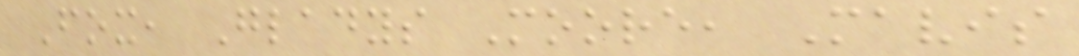Fox, Gladys Moore, Mavis
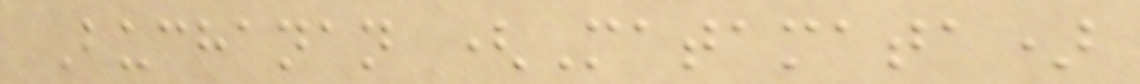Buchanan (Matamata)
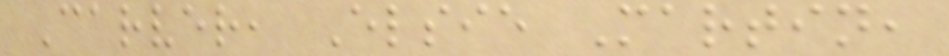Carver, Elsie Martin,
